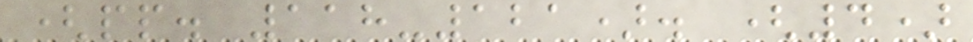(pp. 118-121). (4)
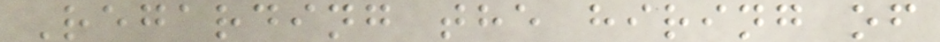Regarding the hiring of
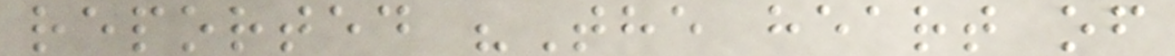reported "The heart of
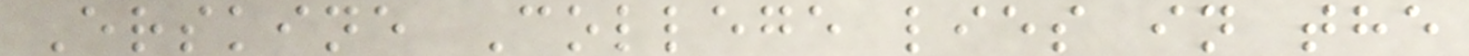Erskine College lies in the
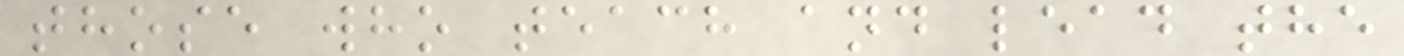those who teach and lead the
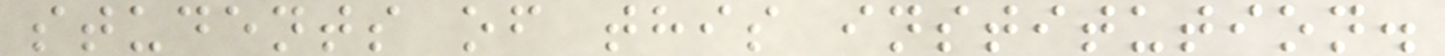students of this institution.
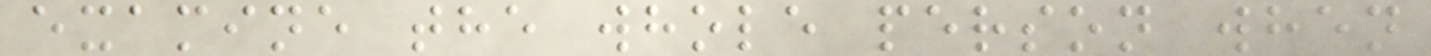examine the whole person when
